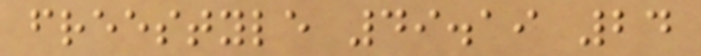freestyle 49.19 24
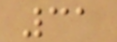31
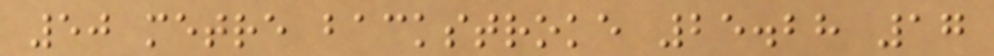50 metre backstroke 25.28 17
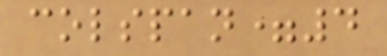colspan=4
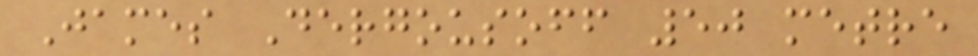James Dergousoff 50 metre
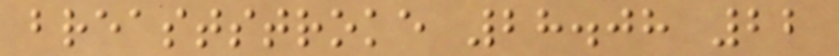breaststroke 28.08 22
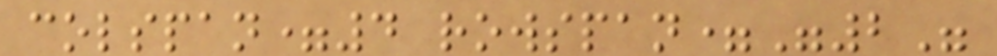colspan=4 rowspan="2"
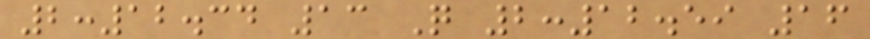2:12.34 13 Q 2:12.59 16
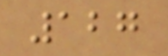127
